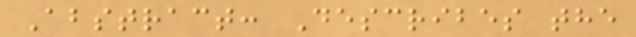Abstract: Describes the
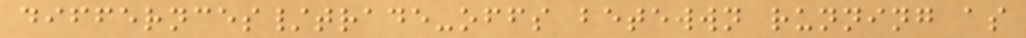differnces/trade-offs betewwn running as
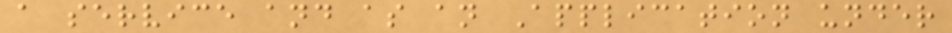a service and as an Application under
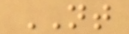NT
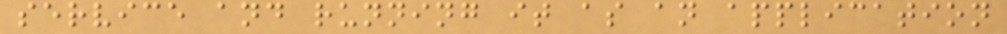service and running it as an application
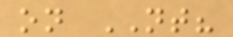on NT?
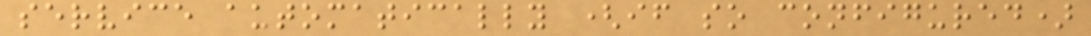service automatically (if so configured)
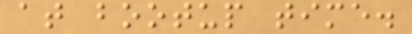at bootup time.
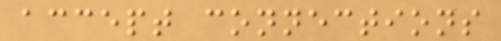accept connections
